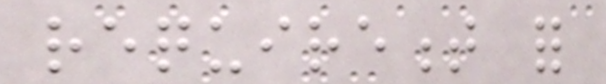requirement for
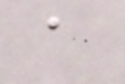a
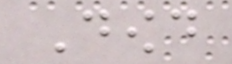Dowd
